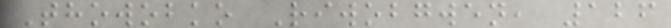Thowobko Riwobgwen, 126
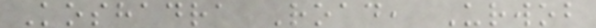Koshadra Road, Urwob
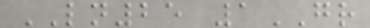LN25 1GR
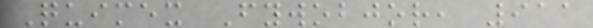Quimex Fywobjor, 911
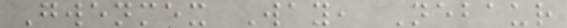Gwenmex Way, Nebaur
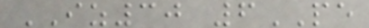IZ30 6PE
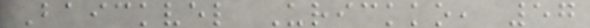Baickvel Urickko, 57
